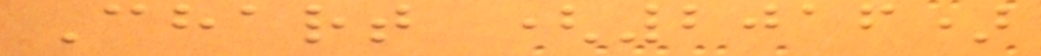Chart (2016)
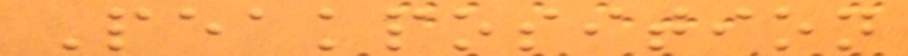Peakposition
